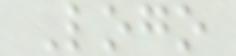Logo
